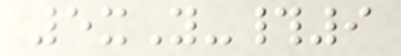5xY-#9
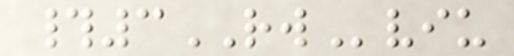#3RWviu
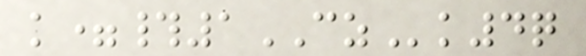k=#1CZk4q
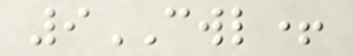9CWL+
